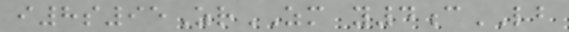i8s95ZrZM y4cLB
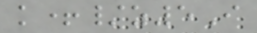k+/z5I
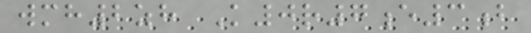wmh2zh K0r7e3b
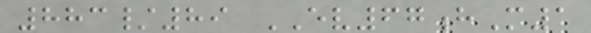883/89 EV67hM1
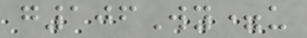g106Wy=u
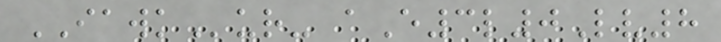IAWKur- aE3l0Lv8
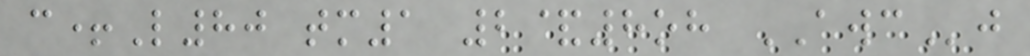c+L80 tm1 2&8oh AWCj
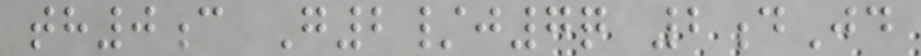th0c G2/j7q 2dJd
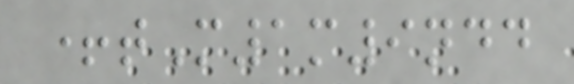+tM1m9ndd
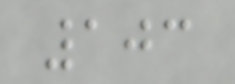103
